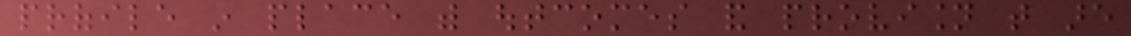profile in place with outcomes and provision that are
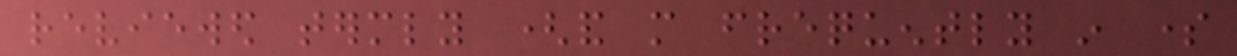reviewed termly (and more frequently in some
